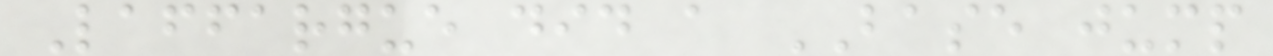Laffargue did a BASE jump
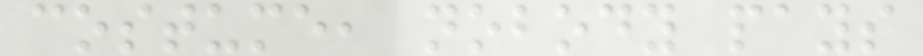costume, nobody pays
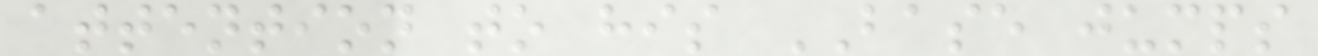attention to his BASE jumps
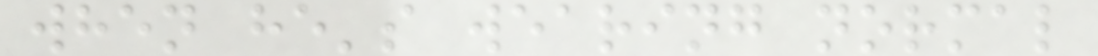when he's wearing normal
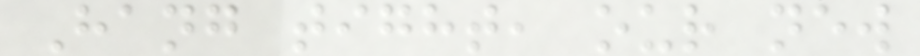Hang tight, our new
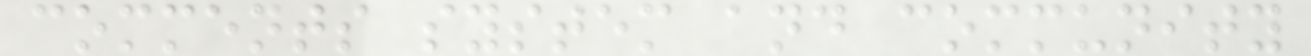comments system and community
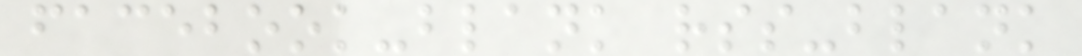facebook-blank rss-blank
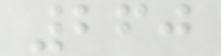260
